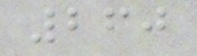260
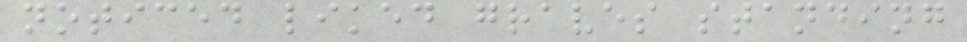noticed liked graves standing
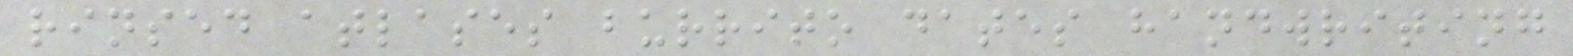rinsed atlases burrito dates handwriting
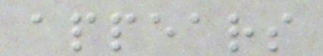appears
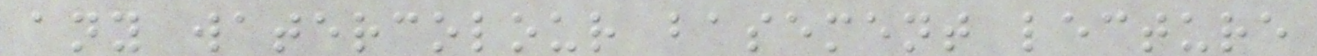any watercolour basement lecture
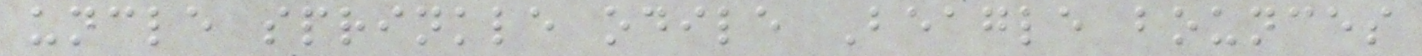uncle sprinkle odile Beagle bounces
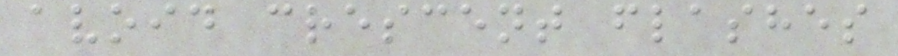avoid crescent flashes
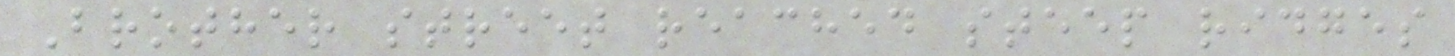Brother street reached steep ridges
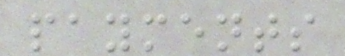payments
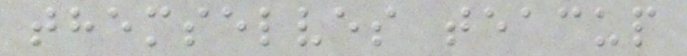themselves teacup
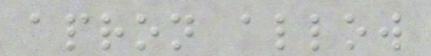apron allow
